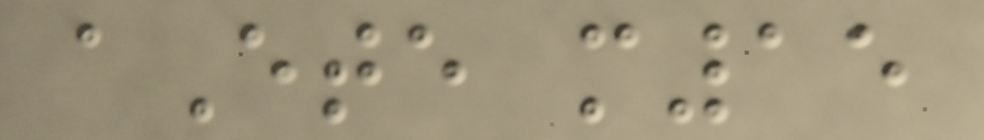aEte m15
